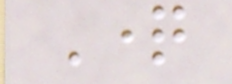Question
